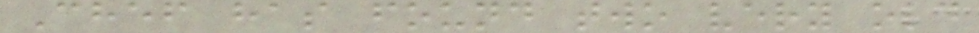Chef has found two very old
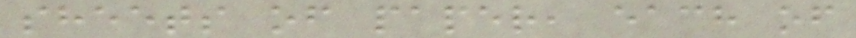sheets of paper, each of
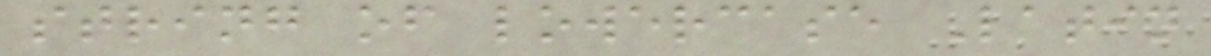string of lowercase Latin
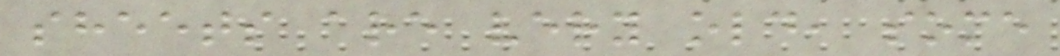sheets are very old, some
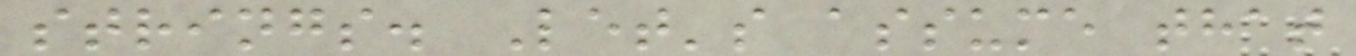strings. Let's assume that
